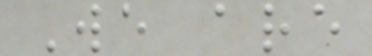We are
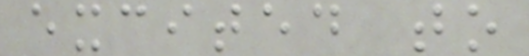excited to
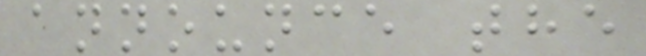announce the
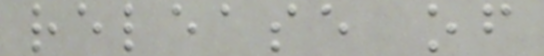release of
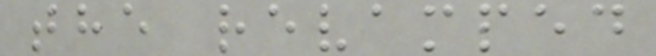the revamped
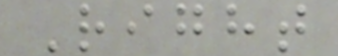Right
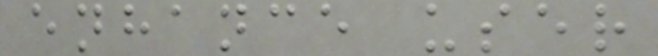enhance user
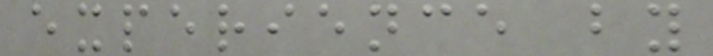experience by
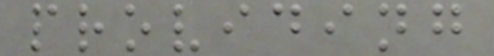providing
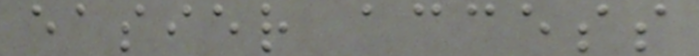easier access
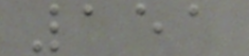151
